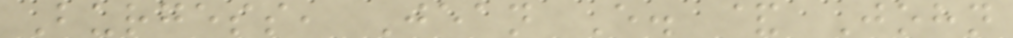Burgess, Jean E. & John
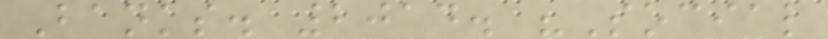Banks. 2014. "Social
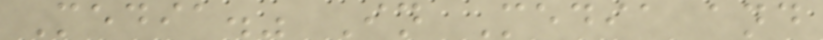Media." In Media and
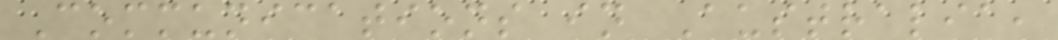Communications in Australia,
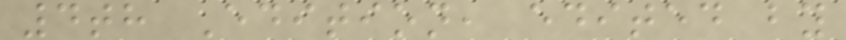4th Edition, edited by
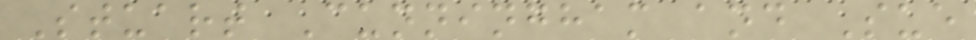Stuart Cunningham and Sue
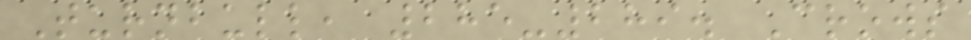Turnbull, 285-289. Crows
